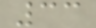33
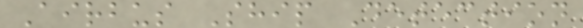Airbus Ship Detection
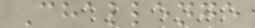Challenge
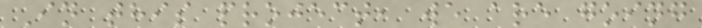In this project, we are going
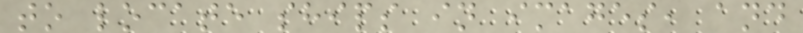to locate ships in images, and
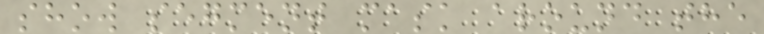show segment mask around the
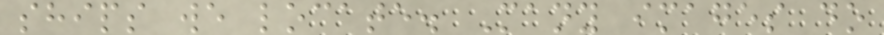ships we locate. Many images do
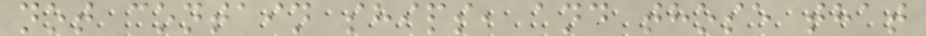not contain ships, and those that
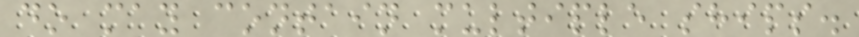do may contain multiple ships.
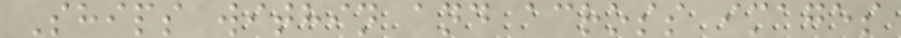Ships within and across images
